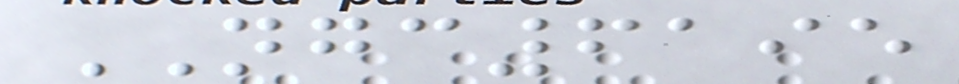NGC6195
